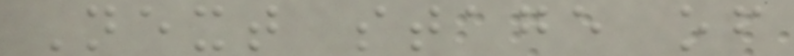Next stage of
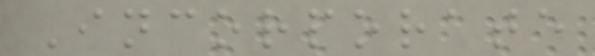Incorporate
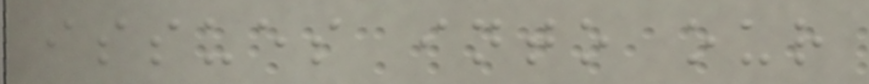issues into our
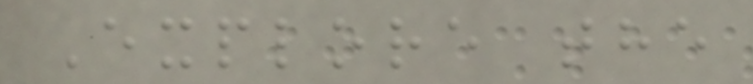Explore the
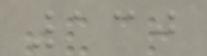130
